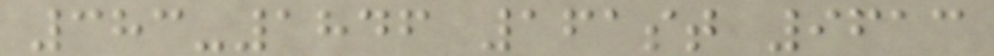383-1846 161st 9613
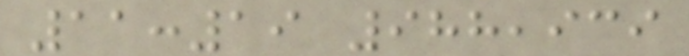11:19 988,939
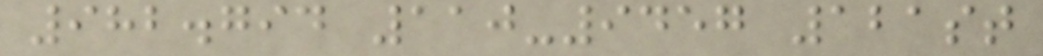982.794 110-9457 121st
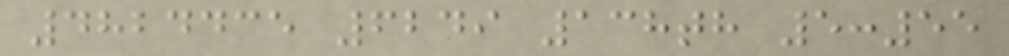4824435 6249 138th 5:55
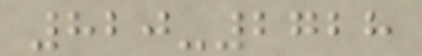820-2728
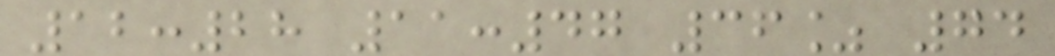12:28 11:47 36% 74
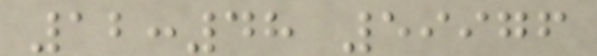12:48 59976
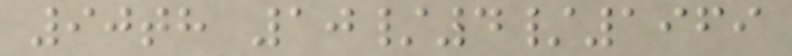90th 10/4/1969
